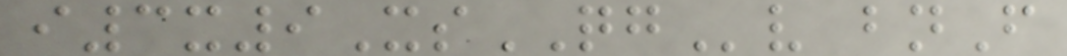i3x9XsQGv bnF
